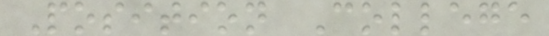Position College
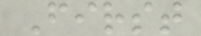First
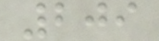209
